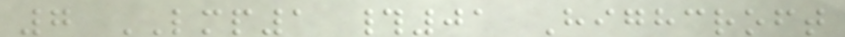7 LMP1 #01 Highcroft
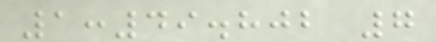1:49.802 7
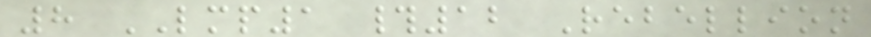8 LMP1 #12 Rebellion
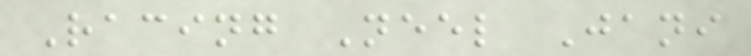Racing Neel Jani
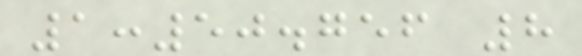1:50.756 8
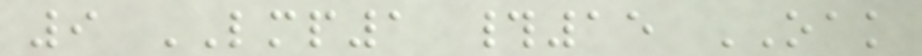9 LMP1 #15 OAK
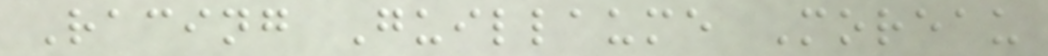Racing Guillaume Moreau
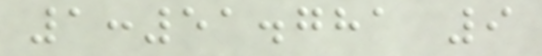1:51.781 9
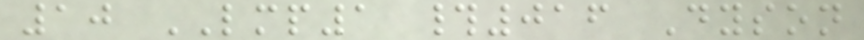10 LMP1 #016 Dyson
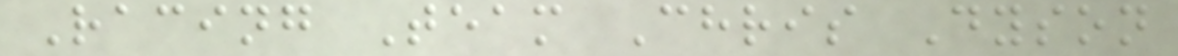Racing Team Chris Dyson
